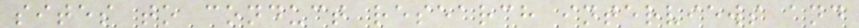sites to conduct research interviews and
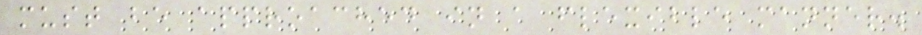must be approached in a flexible manner.
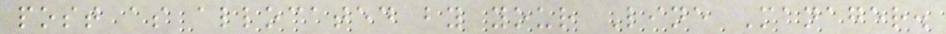post as allocated by your Line Manager.
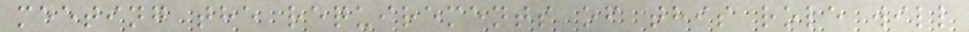meeting the requirements of this role will
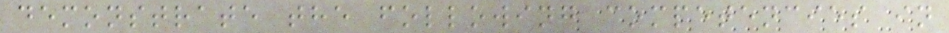demonstrate the following competencies in
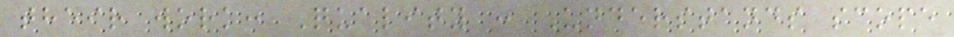their work: Quality : Understands scope
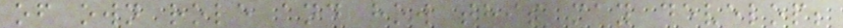of own role and how this may develop;
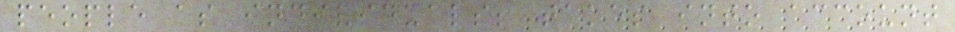people as individuals; takes into account
